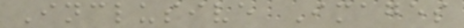Inclusive Images
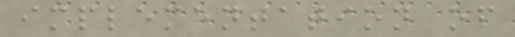implementation of
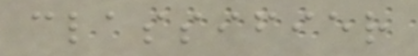classifier
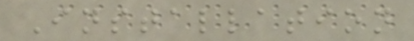Installation
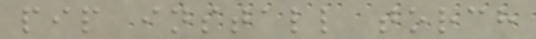pip install torch
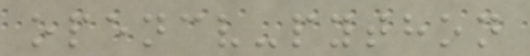opencv-python
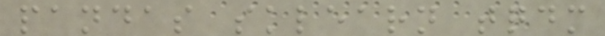pandas sklearn tqdm
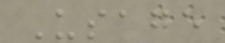Usage
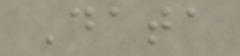Data
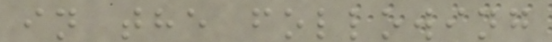in the following
